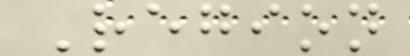Region
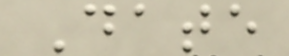Date
